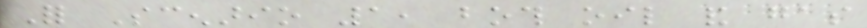For Scenario 1, both oil and gas
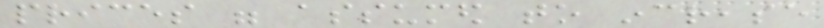prices were assumed to increase
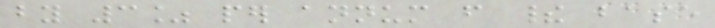by 3% per annum from their base
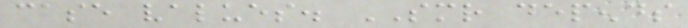case values. SMR depends
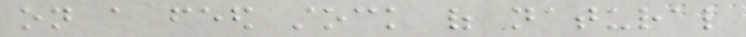on a feed stock of natural
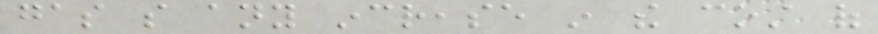gas so any increase in the cost of
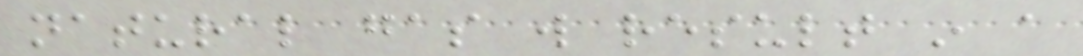natural gas will result in a
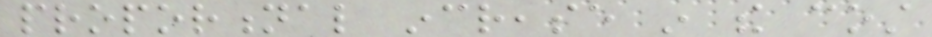proportional increase in the cost
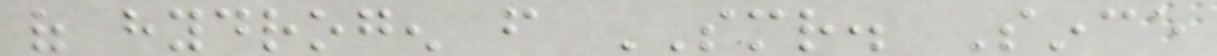of hydrogen from SMR. Since
